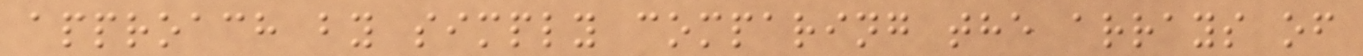approach by simply comparing the arrays of
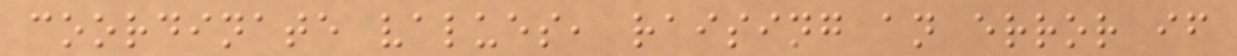coordinate values, raising an error if
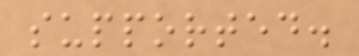supported.
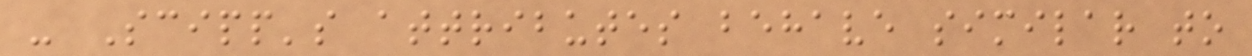- Scipp's attributes behave similar to
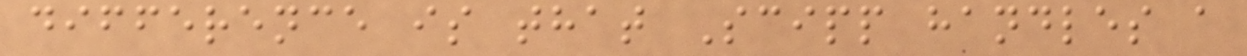difference is that Scipp handles a
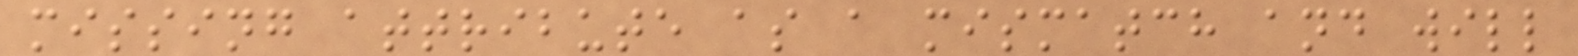missing attribute as a mismatch and will
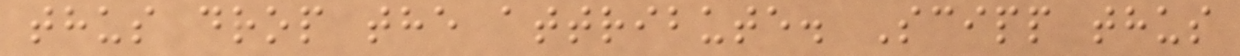thus drop the attribute. Scipp thus
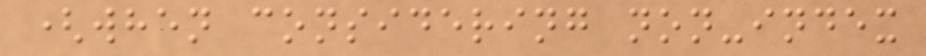(when considering non-index
